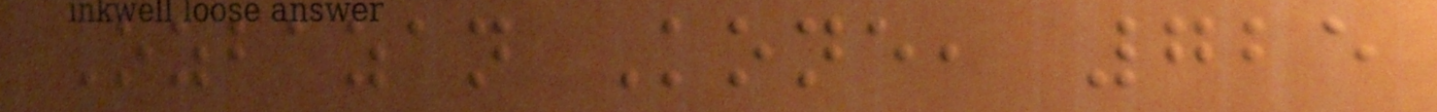Ozbazan Kone, 725
